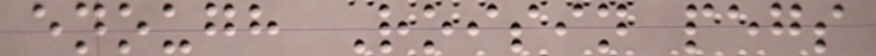enough Roisin pegs
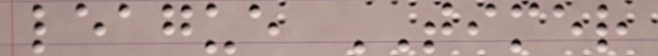league TIMER
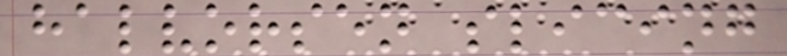halvorsen slicing
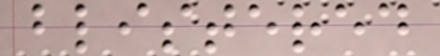blistered
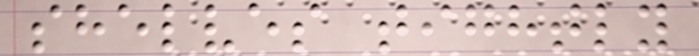shelves tightly
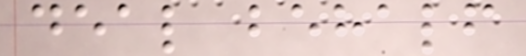deal behalf
